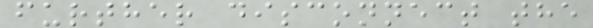further disconnect the
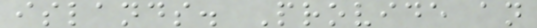islands. Provide an
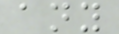any
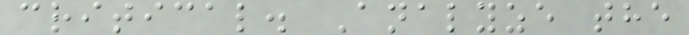critical. Analyze the
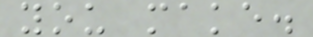you make.
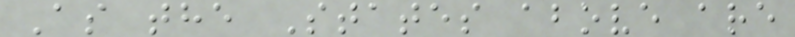As the States above are
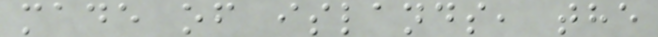made of islands, the
